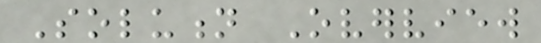Solution Overview
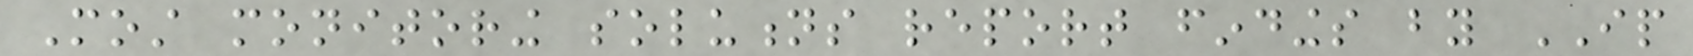Most monitoring solutions report findings by IP
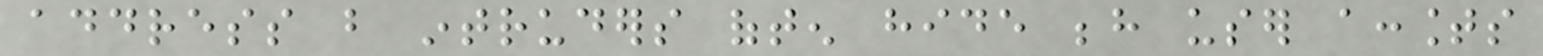address but intruders often hide behind user accounts
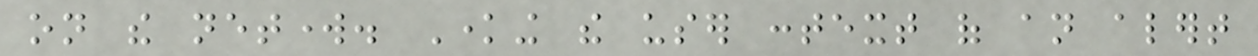on the network. Knowing the user context of an alert
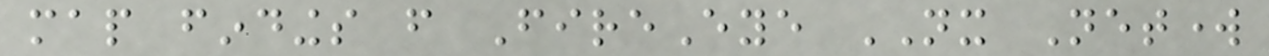map findings from FireEye NX Network
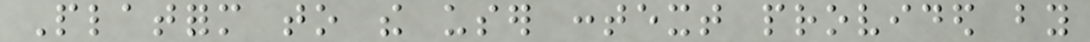Platform to the user context provided by
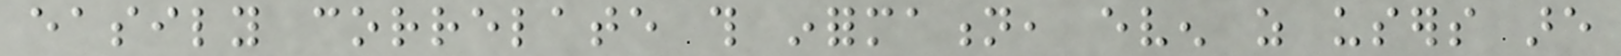easily correlate this information, even as users are
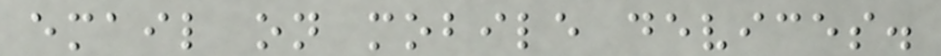email on mobile devices.
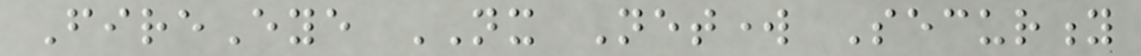FireEye NX Network Security
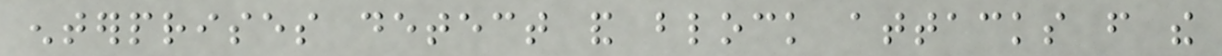enterprises detect and block attacks from the
